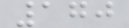170
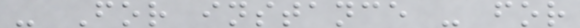- For instance - for
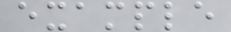example
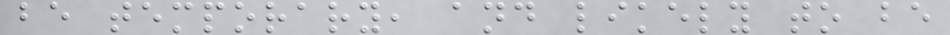be temporary, and likely to be
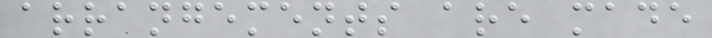arrangements are made
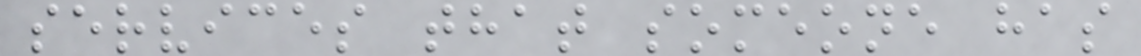services that someone has
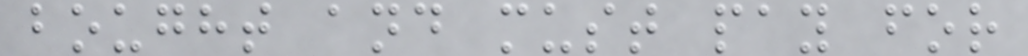bought and must pay for
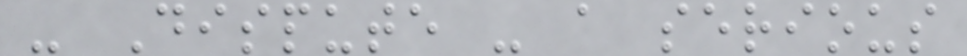- Dispute - a serious
